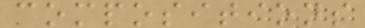compositions
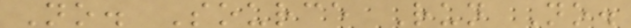No. Source Run No.
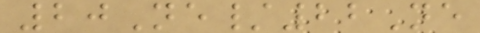20Ne/22Ne
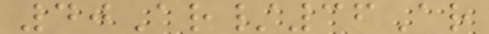40Ar/36Ar
